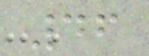46
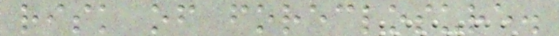risk of foreclosure.
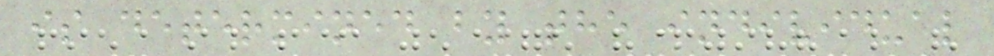is determined by the individual
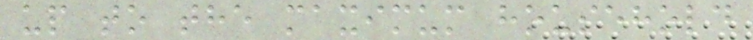up to the maximum household
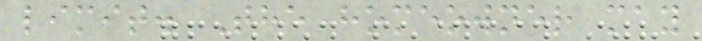limit. The homeowner may
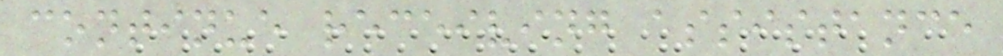continue receiving assistance
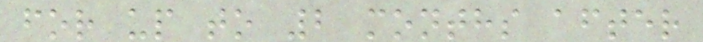for up to 2 months after
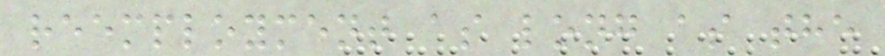reemployment as long as the
